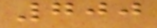700
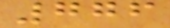776
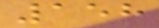158
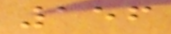156
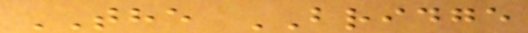THE BRIDGE
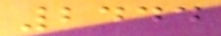2444
